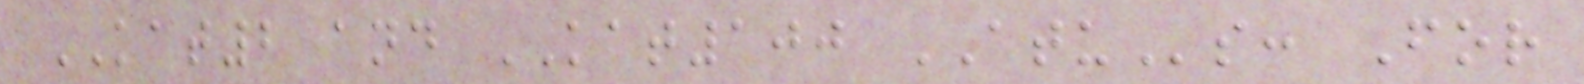KAT2 and KAT100 ATUs: For
